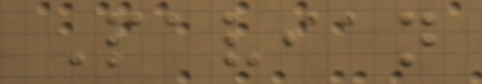Pavian
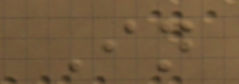In
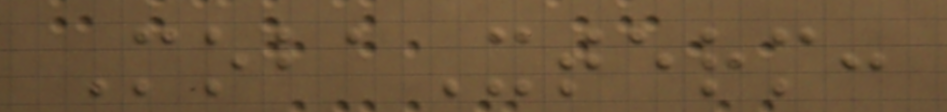MobaXterm:
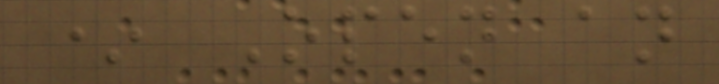* Open an
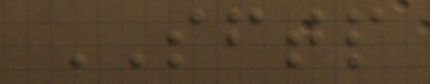SFTP
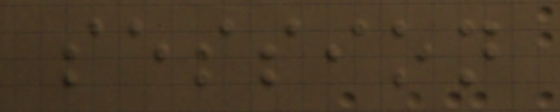session
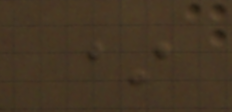*
